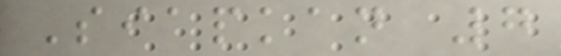Siapkan 7
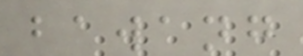bawang
